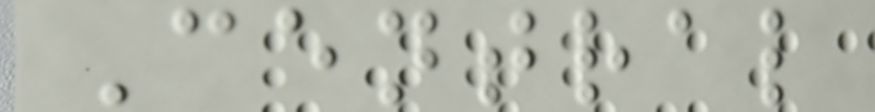Central
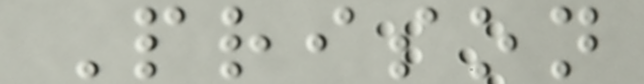Prison
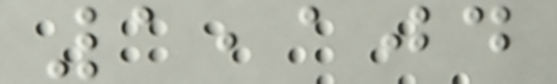1,104
